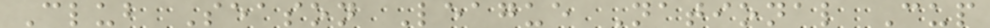Club Season League National Cup
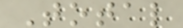Total
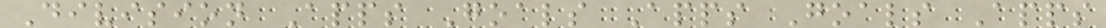Division Apps Goals Apps Goals Apps
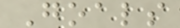Goals
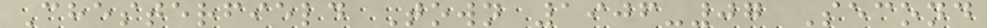Chesterfield Town 1906-07 Second
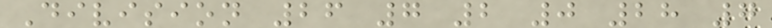Division 26 7 2 0 28 7
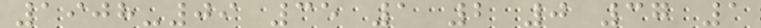1908-09 35 1 2 0 37 1
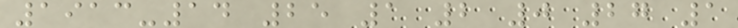1913-14 25 1 2 0 27 1
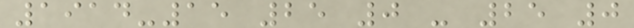1914-15 25 0 - 25 0
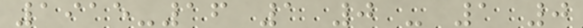1915-16 1 0 - 1 0
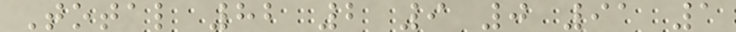Total 82 2 9 0 91 1
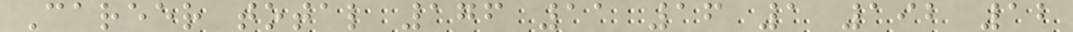Career total 176 11 16 1 192 12
